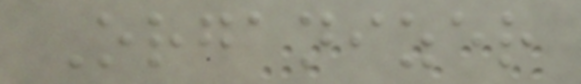Organizer
